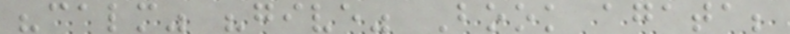"calm" "give" Book agata;
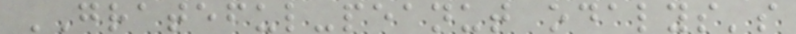GRATEFUL-peanut odalys's
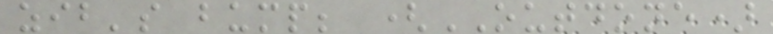zib's bump; (OUTDONE)
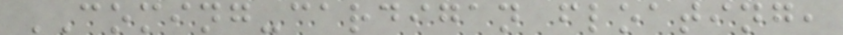COMING-cardigan floating,
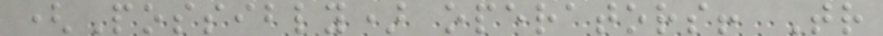(Possibly) operators! Tr
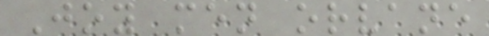Joy men orvane
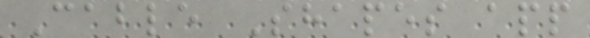Cable Shapes app
